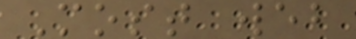Most web
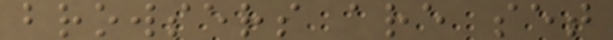browsers are set
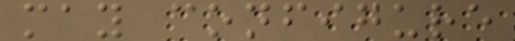may configure
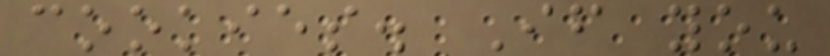cookies. If you
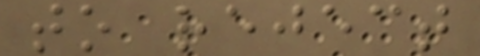to reject
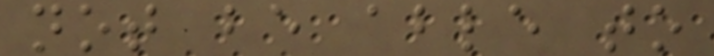not be able to
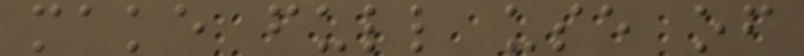make full use of
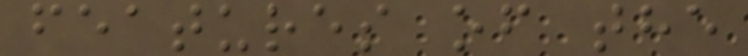features of the
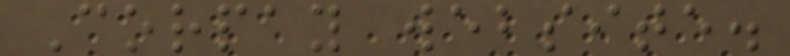Corpay website.
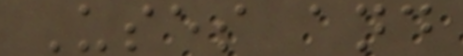Uses and
